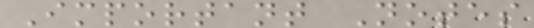Important Notes
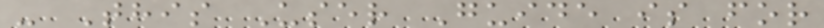- This User Guide is for
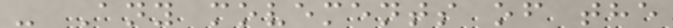- Any movements of the
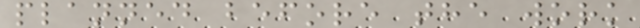planned before the work
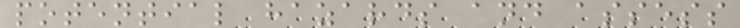potential hazards and assess
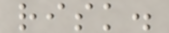risk.
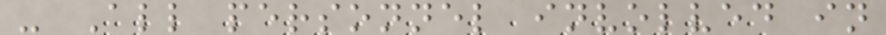- All personnel involved in
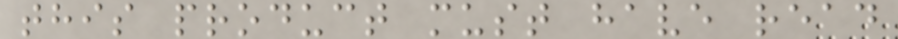this product must have read
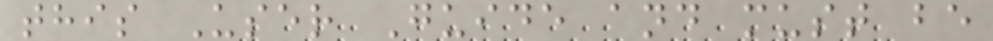this User Guide and must be
